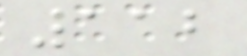112
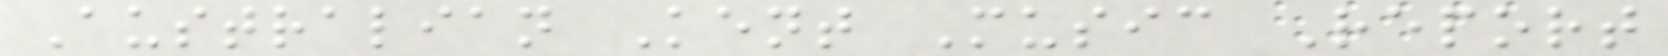Australian Kent Music Report
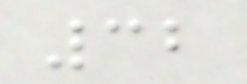32
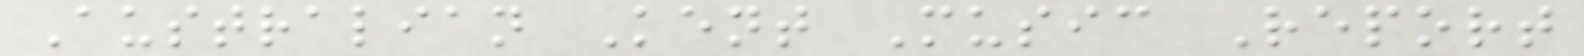Australian Kent Music Report
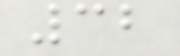32
